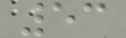53
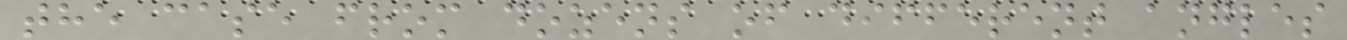the case from dozens of different angles
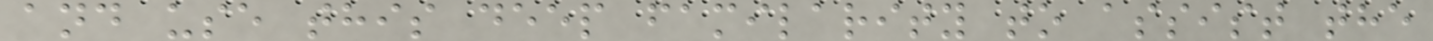and use this deep familarity to assist the
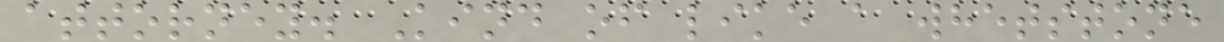attorney. Kind of like a whetstone
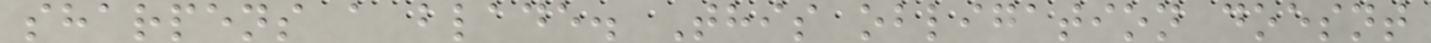sharpens a blade. This obligation doesnt
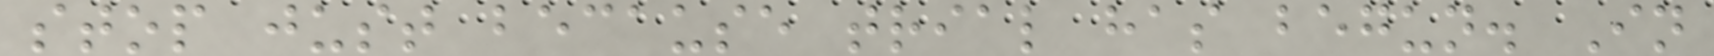stop just because trial has begun. In
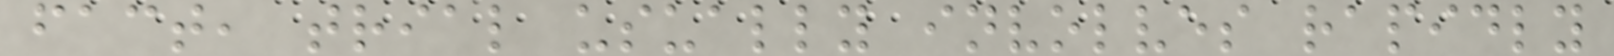fact, trial usually involves rapidly
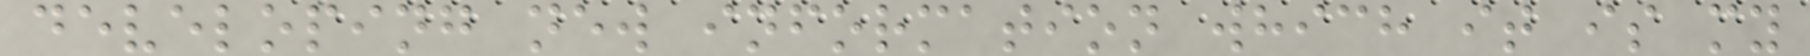developing new information which it is my
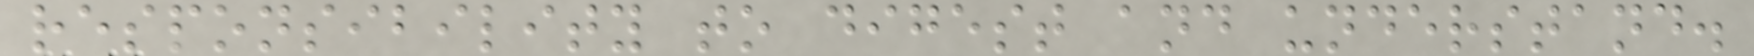responsibility to digest and understand.
